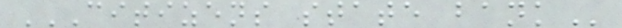CITIZENS STATE BANK
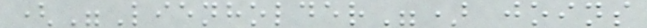("Lienholder") joins
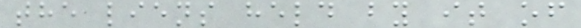the liens held by it of
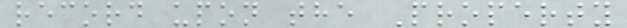record upon the Property
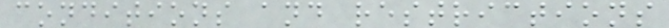conditions and restrictions
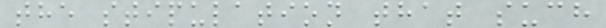the stipulation that such
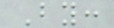By:
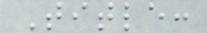Title:
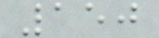150
